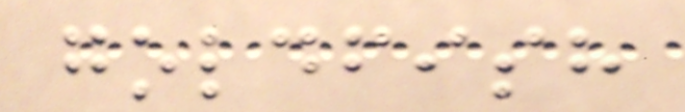goldfish
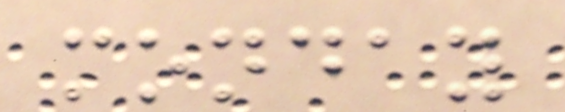monday
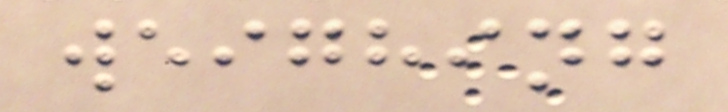weighing
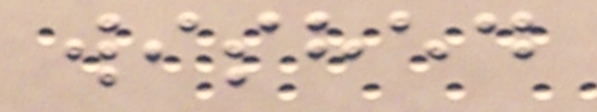wished
